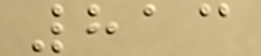813
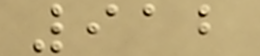912
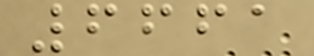6661
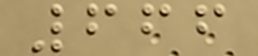666
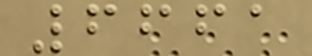6661
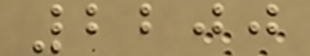2200
